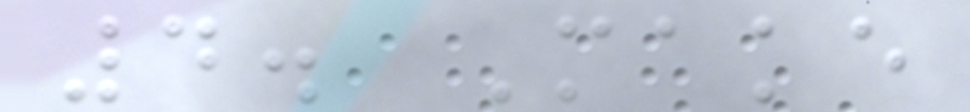4. Make
